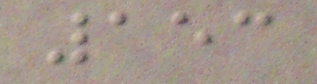153
